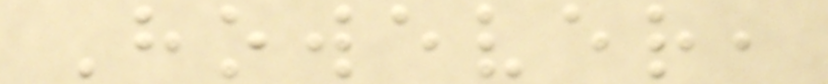However,
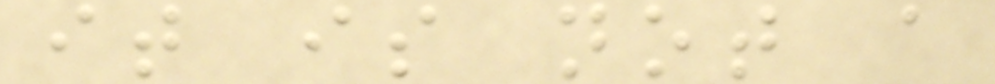it is not a
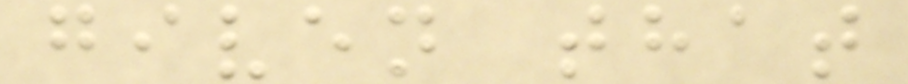given that
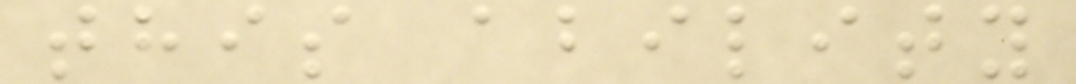this ability
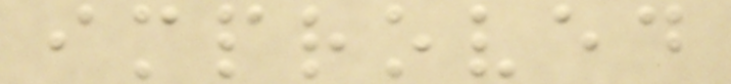improved
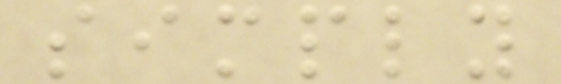simply
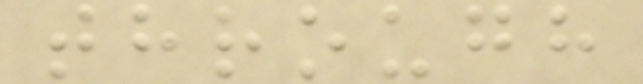through
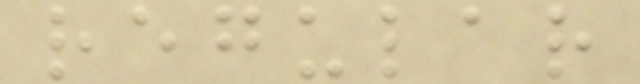regular
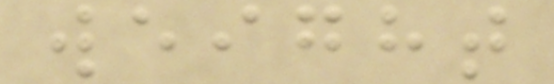weight
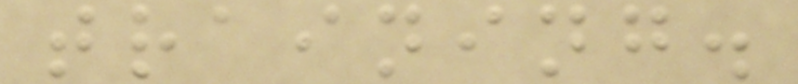training.
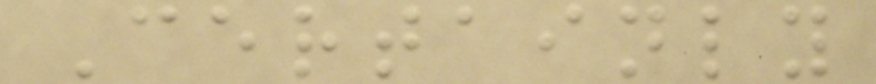Certainly
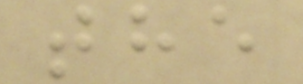the
